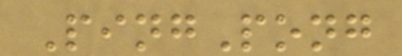PingPong
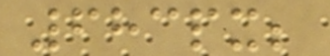683px;
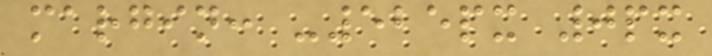margin: -525px 0px
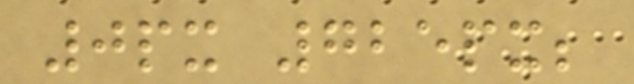0px 725px;
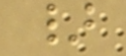}
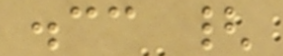.cc {
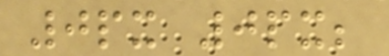0px 0px;
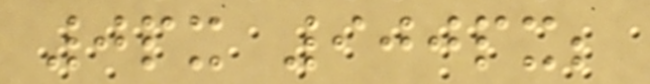0px 900px;
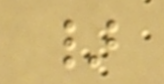}
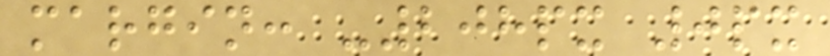margin: -208px 0px
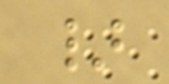}
